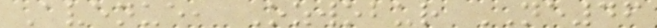Avenue, Ozwobur NE46
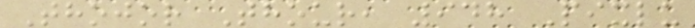Thojor Thour, 948 Pixlu
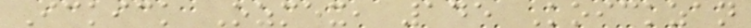Ickick Ozmex, 145 Koickzan
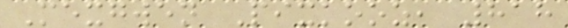Mexgwen Pixkooz, 818
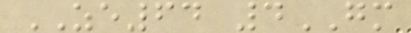ZE64 4GM
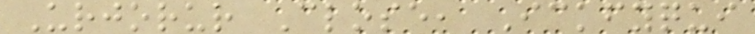Urjorur Close, Ickfyqui
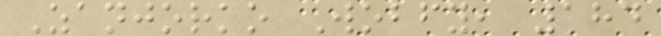Zanjorko Wobfy, 184
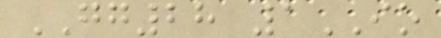GG28 1IO
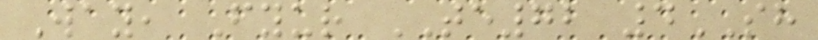Way, Fyur TE72 4SH
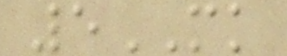5MK
